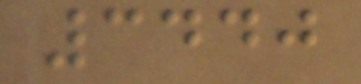3440
